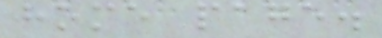home page.
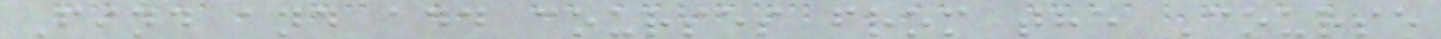Find and add courses from the Course
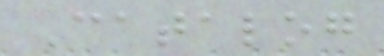Catalog
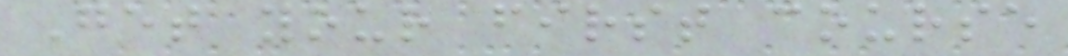Get your first course
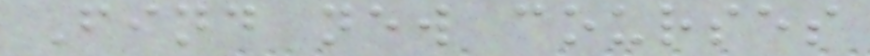Find new courses
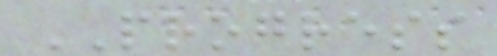PROGRESS
